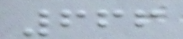666
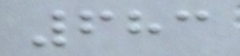683
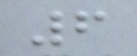6
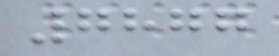7877
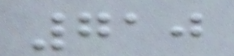710
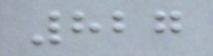827
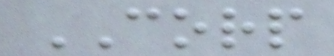CORP
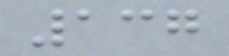137
